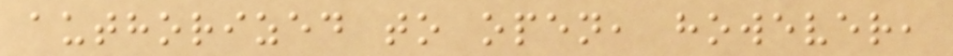authorized to open, however,
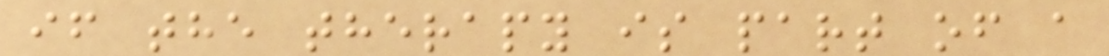if the therapy is part of a
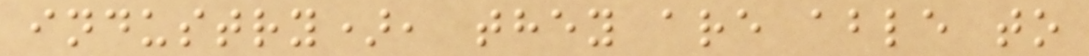industry), they are able to
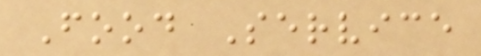Food Service
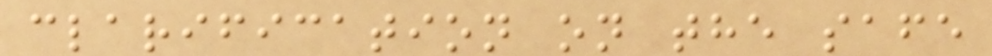clarification on the safe
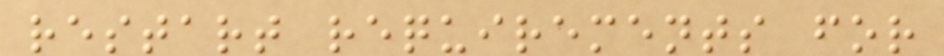restart requirements for
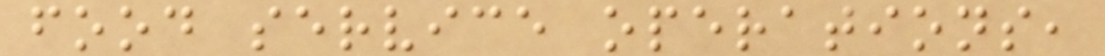food service operations,
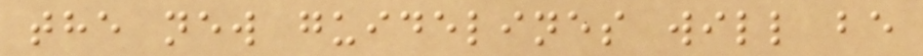the new guidelines will be
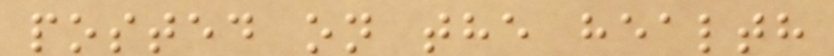posted on the health
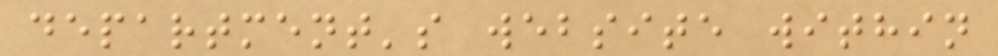department's website within
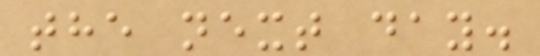the next day.
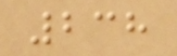238
